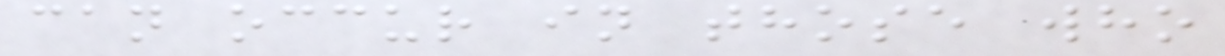can occur in those who
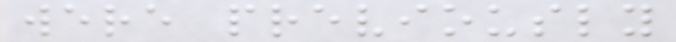were previously
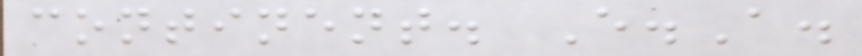continent. E.A.
